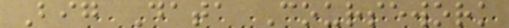Big Data Coursework
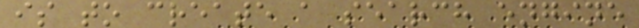is to create a search engine
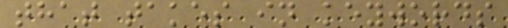that takes in keywords
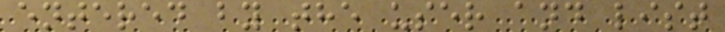entered by the user and list
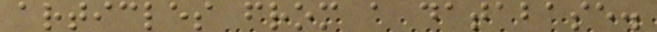articles from a database.
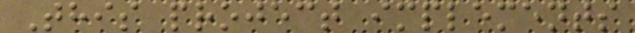This project implements
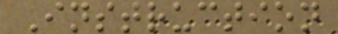Instruction
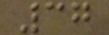37
